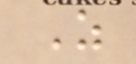As
